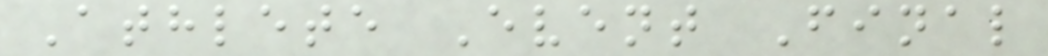Athlete Event Final
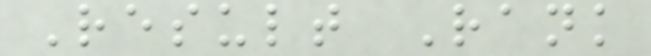Result Rank
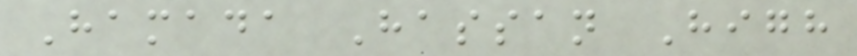Hamada Hassan High
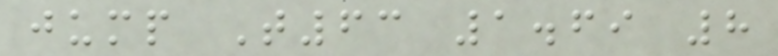jump T63 1.69 8
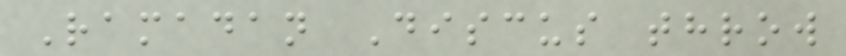Ramadan Discus throw
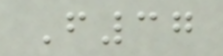F37
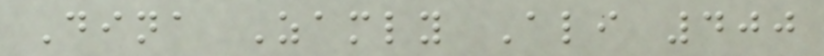Dina Zamly Ali 400
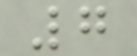7
